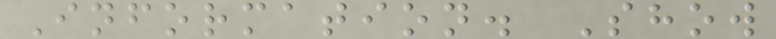Information. Show
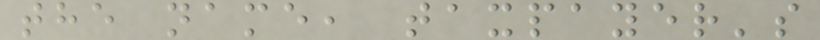the name, taxpayer's
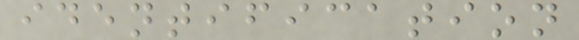identification
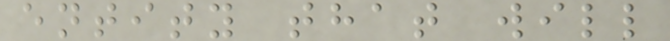entity that will
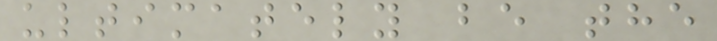ultimately be the
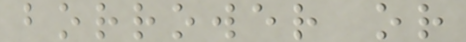borrower or
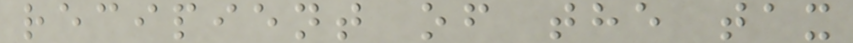recipient of the tax
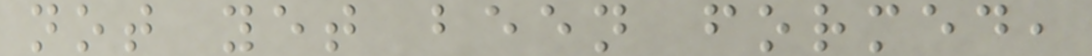not yet been formed,
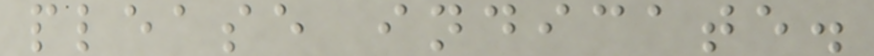please indicate.
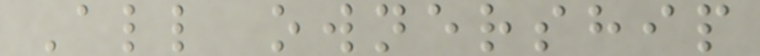All ownership
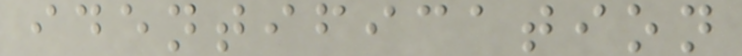identification
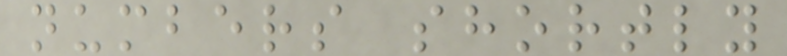numbers shortly
